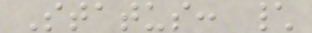Status: \
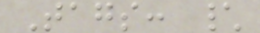Tags: \
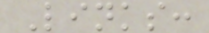Links:
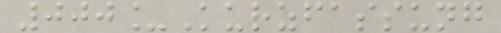000_Kurzfassung
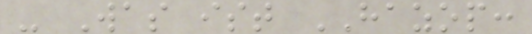- Was ist HAZOP:
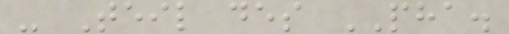- Teil des PHA.
